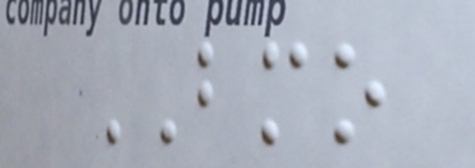BMO
